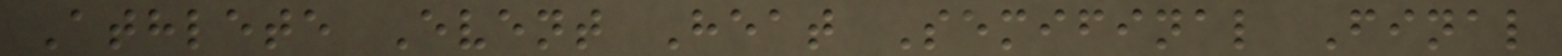Athlete Event Heat Semifinal Final
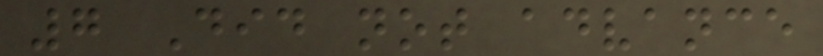7 Did not advance
